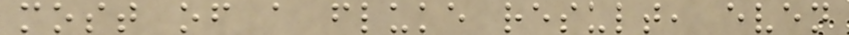most of a fluke result, even
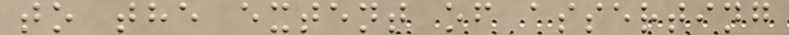to the extent of asserting
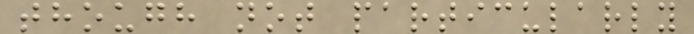though not particularly
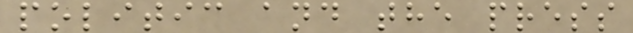politic and the press
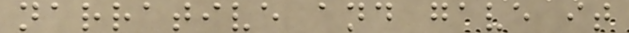narrative and gave it
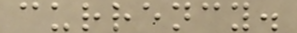currency.
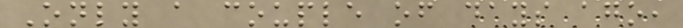Only a couple of days ago,
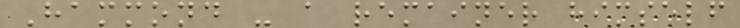Hammond - a remainer himself
